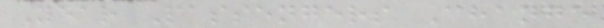Year Passengers Change
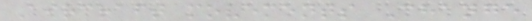Aircraft movements Change
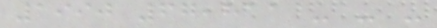1990 67,811 - - -
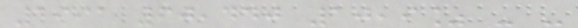1991 60,440 10,9% - -
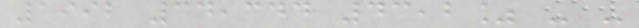1992 34,344 43,2% - -
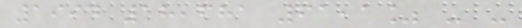1994 18,681 61,1% - -
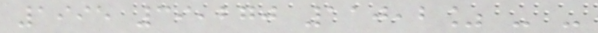1995 39,270 110,2% - -
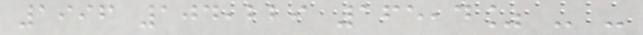1996 104,229 165,4% - -
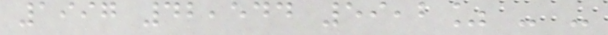1997 42,544 59,2% - -
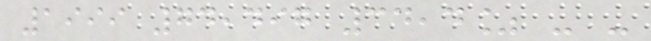1999 74,497 34,4% - -
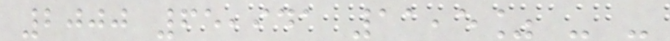2000 65,941 11,5% - -
